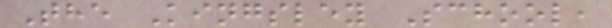The Kingsley School,
